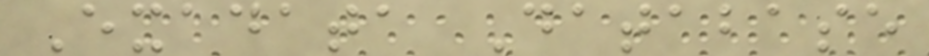Exadata Database
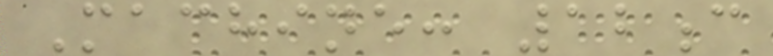Machine: 12c
